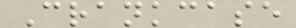Crankcase
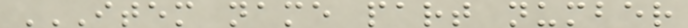ITEM NAME PART NUMBER
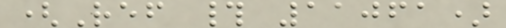(Ref # 11061)
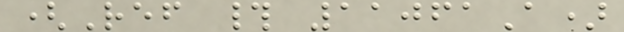(Ref # 11061A)
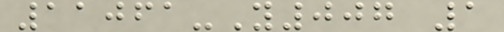11061-Y007 1
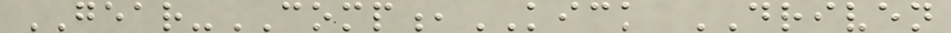GEAR-COMP,KICK DRIVEN
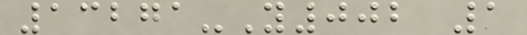13271-Y002 1
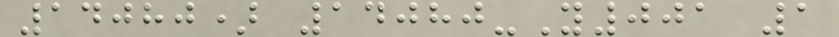14080) 14080-Y001 1
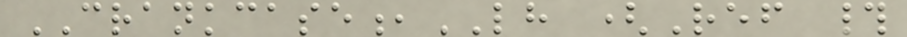CRANKCASE,LH (Ref #
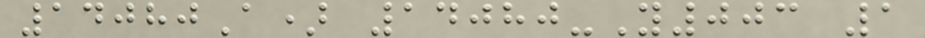14080A) 14080-Y003 1
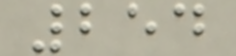254
